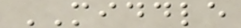MIDDLE
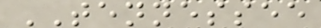TENNESSEE
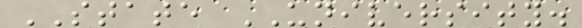STATE UNIVERSITY.
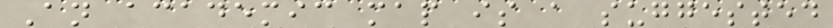An academic map is a suggested
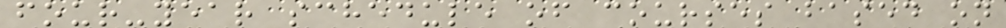four-year schedule of courses based on
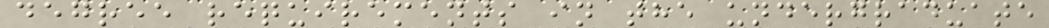degree requirements in the undergraduate
